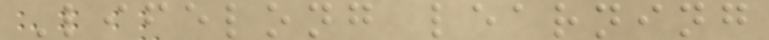Lifelong learning
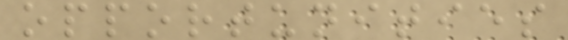opportunities
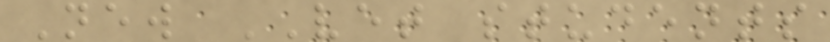New VET students
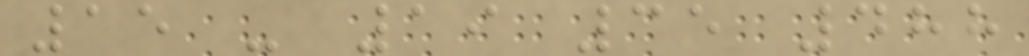15 - 19 35 488
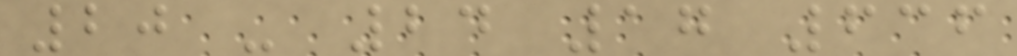20 - 24 17 636
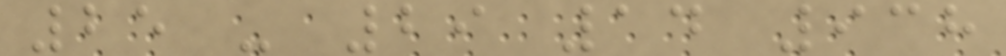25 - 29 14 938
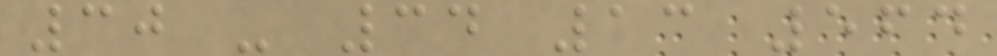30 - 34 13 564
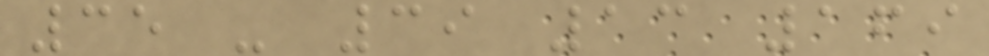35 - 39 13 169
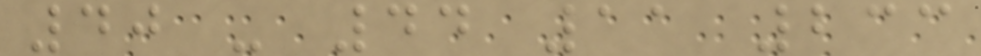40 - 44 11 233
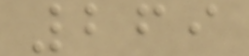269
